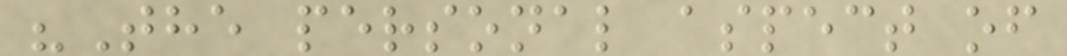"The personal aspect of
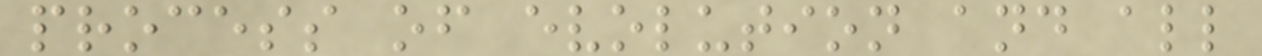process of evolution and all
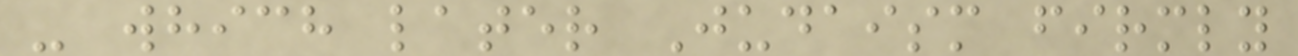- which later Judaism firmly
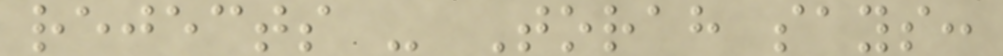rejects - Torah says:
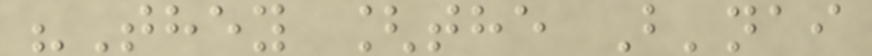"They [the B'nai
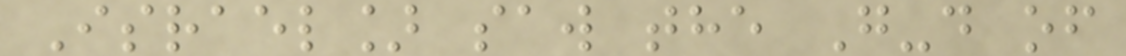Israel] saw the G-d of
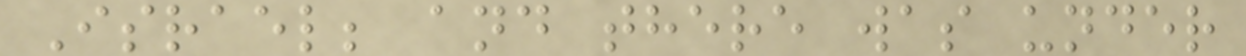Israel; and there was under
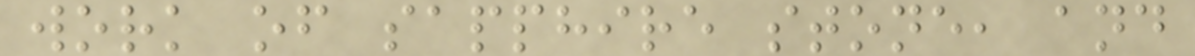work of sapphire stone, and
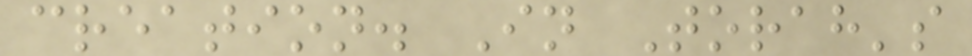creation. In Torah's
